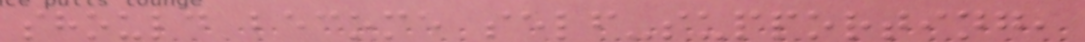should become self-supporting,
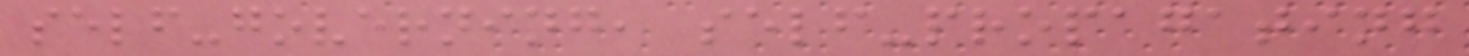self-governing, self-propagating
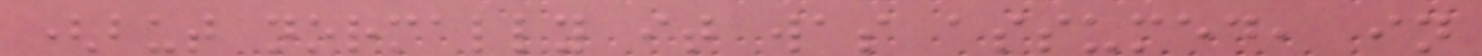(but normally it was assumed, in
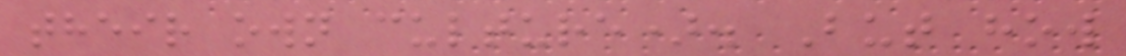their own culture). But how
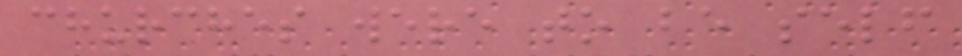churches were to be self
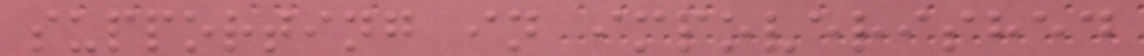supporting in impoverished
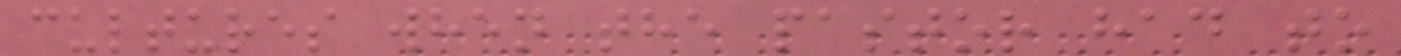cultures when the pastor had to
